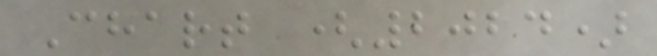Chart (2024)
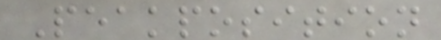Peakposition
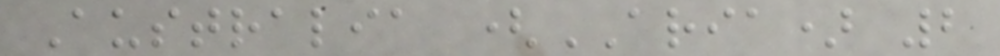Australia (ARIA) 2
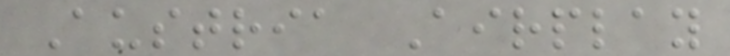Austria Airplay
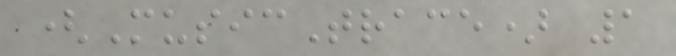(MusicTrace) 1
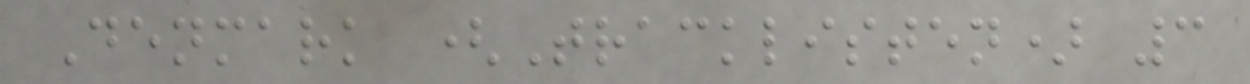Denmark (Tracklisten) 3
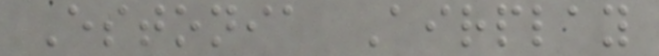Estonia Airplay
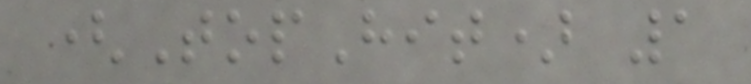(TopHit) 1
